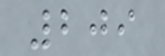209
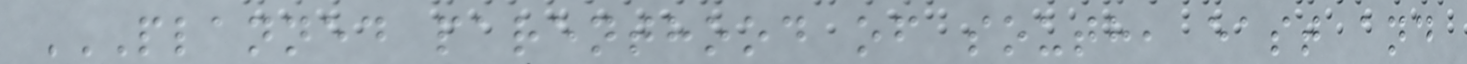PLANNED PARENTHOOD OF SOUTH, EAST AND
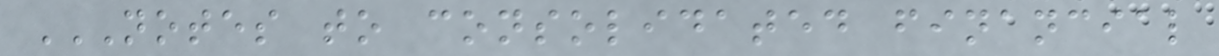NOTES TO CONSOLIDATED FINANCIAL
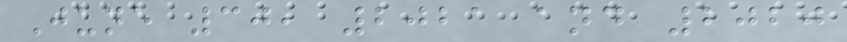June 30, 2021 and 2020
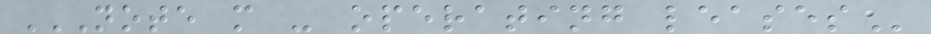NOTE M - OPERATING LEASES
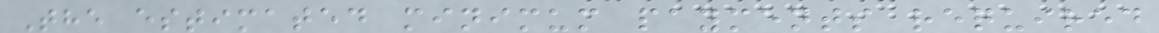The estimated minimum payments required
